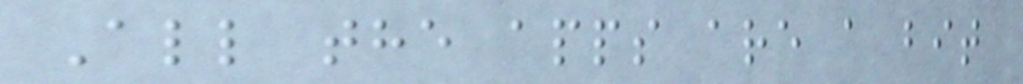All the apps are a bit
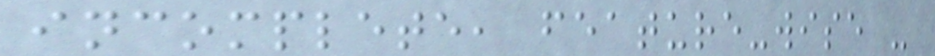incomplete, feature-wise -
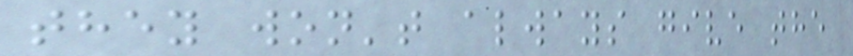they won't always give the
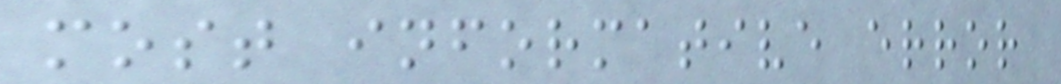most informative error
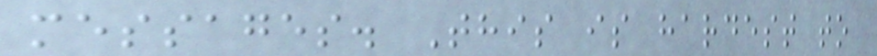messages. This is hardest to
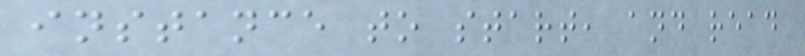instance to start, and read
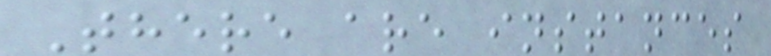There are instances
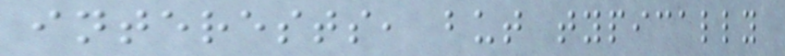interests, but typically
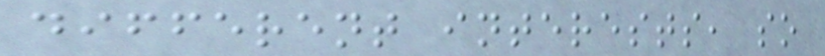different interests, so
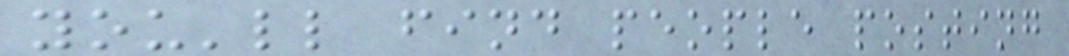you'll find people posting
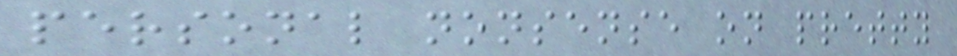personal nonsense on pretty
